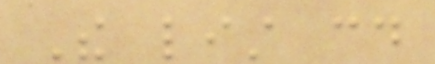The list could
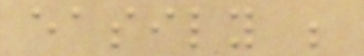easily be
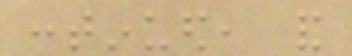continued, and
